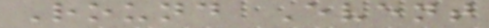Round Event
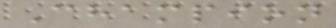Champion
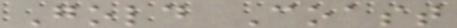Gold Coast
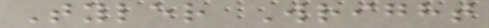Tyler Wright
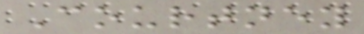Courtney
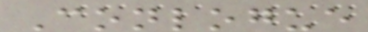Conlogue
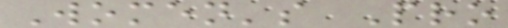Women's Pro
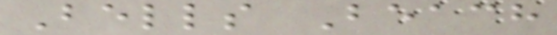Bells Beach
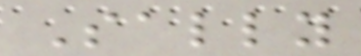Sally
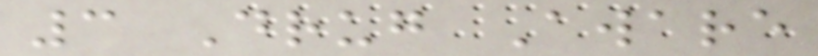3 Drug Aware
